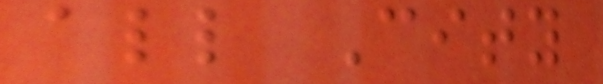all City
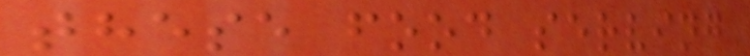these food serving
